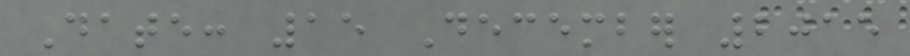Date: 15 December 2015
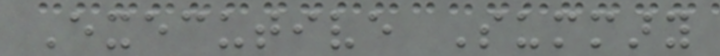Executive Summary
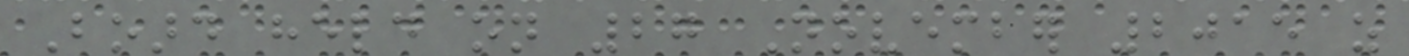Board held on 27 November 2015 as
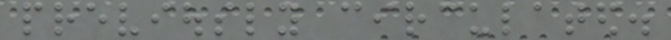previously circulated.
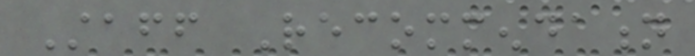Staff Recommendation
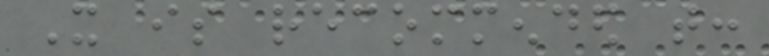It is recommended that:
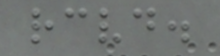received.
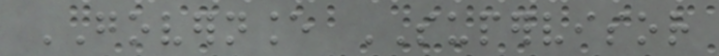GOVERNANCE SUPERVISOR
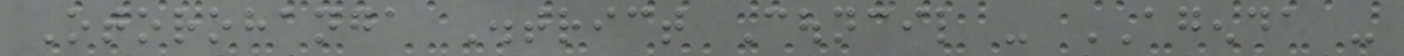Otorohanga District Council - AGENDA -
